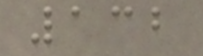132
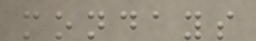mondays
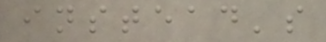instead's
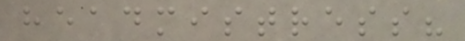headmistress?
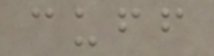cuff
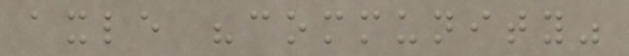axle "community"
